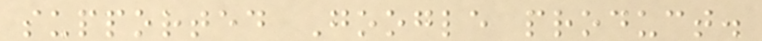supported Google product.
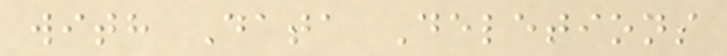with Data Deletions
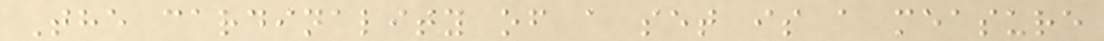The cardinality of a set is a measure
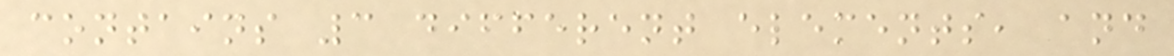contains 3 different elements, and
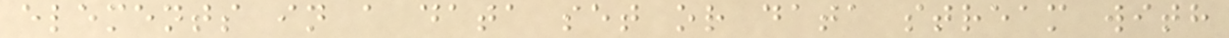elements in a data set or data stream with
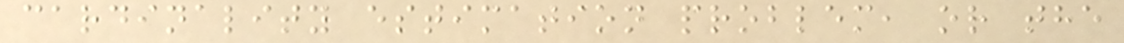cardinality estimation problem, or the
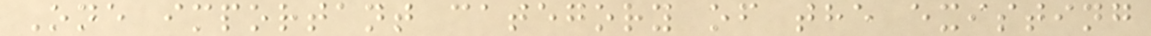One important category of the existing
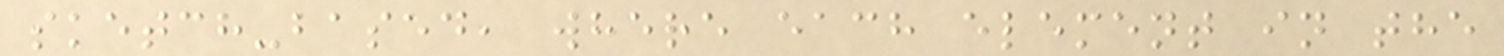sketch-based, where each element in the
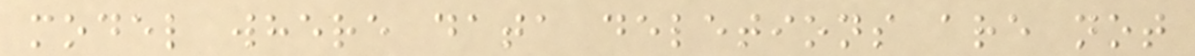model where data deletions are not
